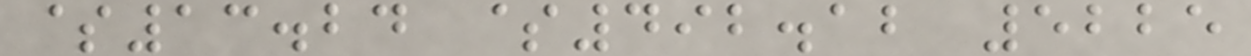$13.24 $492.12 5225
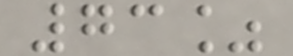73%
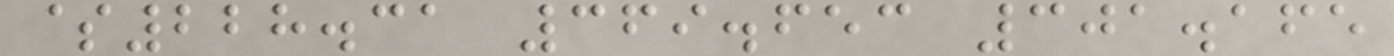$228.31 369.653 301.165
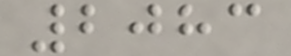2083
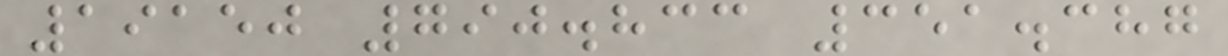19150 790.833 351.387
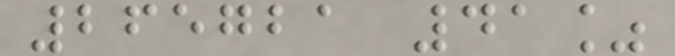265721 41%
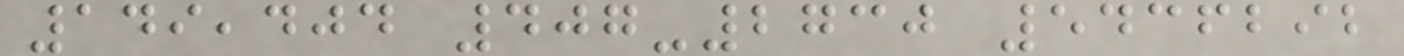149,404 407-2730 5436292
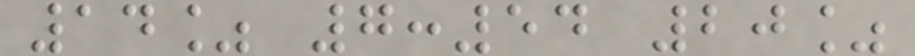14% 7:54 20%
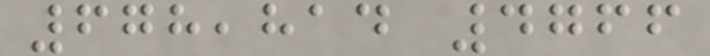678,814 4766
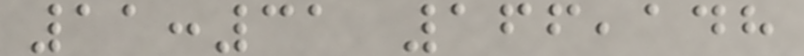11:31 166,148
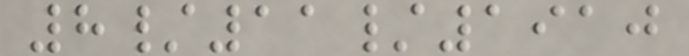8/11/1910
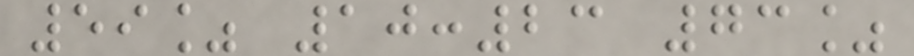59% 10:23 73%
